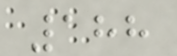188
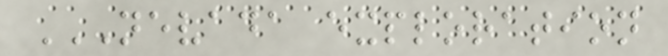NEVADA EXPLORATION
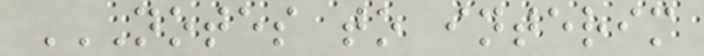NOTES TO INTERIM
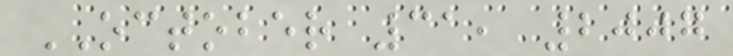OCTOBER 31, 2007
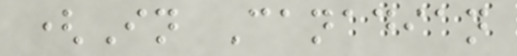(In Canadian
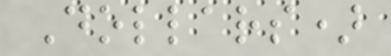Dollars)
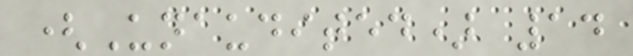(Unaudited) 14
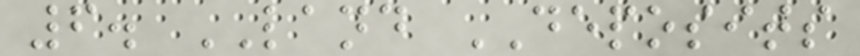6. LAND DEPOSITS
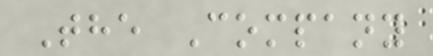The Company
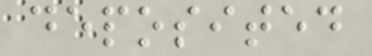deposited
